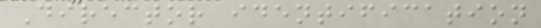Director identification
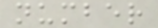number
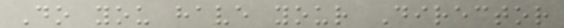Do you have your Director
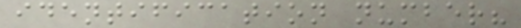identification number?
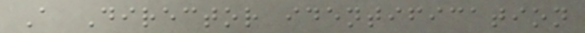A Director identification
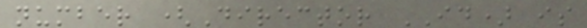number (Director ID) is
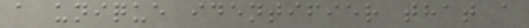a unique identifier that a
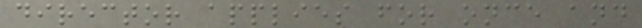director applies for once and
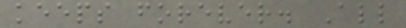keeps forever. All
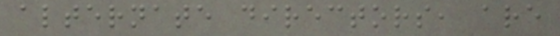alternate directors, are
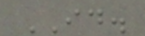ID.
